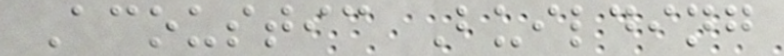Acoustic Building
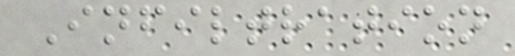Infiltration
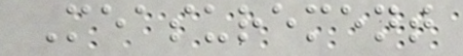Measurement
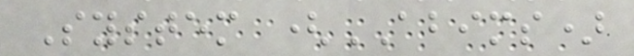System (ABIMS)
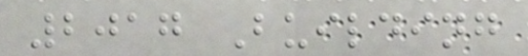2017 Building
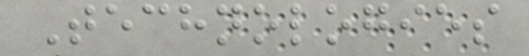Technologies
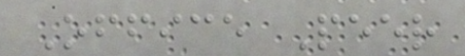Office Peer
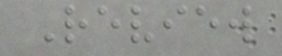Review
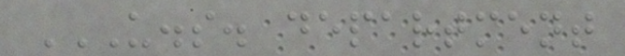U.S. DEPARTMENT
